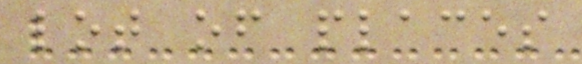lot of places
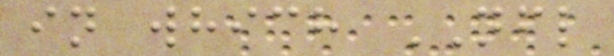in which NFL
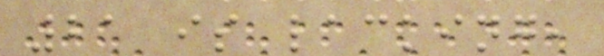21 is lacking,
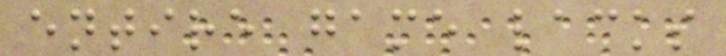entire game lacks
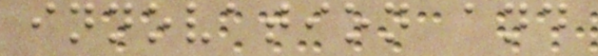innovation and
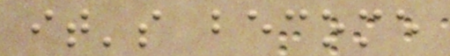it's become
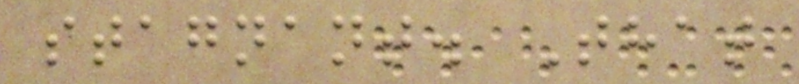stagnant. That
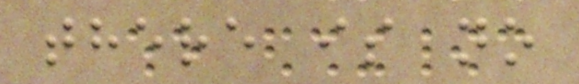there is no
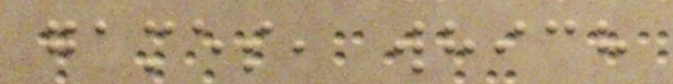games, which
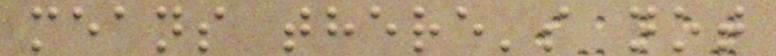means there's not
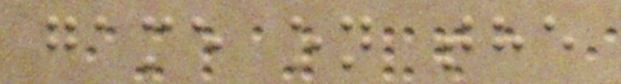game on the
